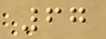67
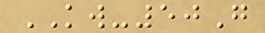KW-50G
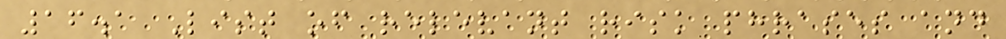16.1 List of relevant risk phrases and
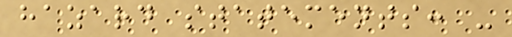hazard statements: -
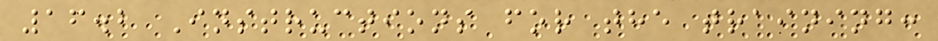16.2 Instructions for the training:
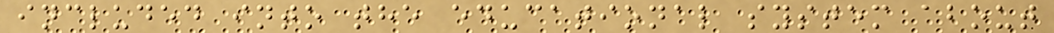included into the educational system about
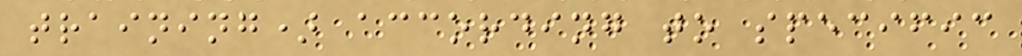training) according to specific
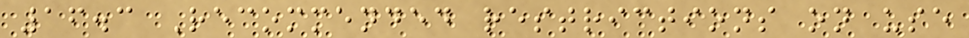16.3 Recommended restrictions on use
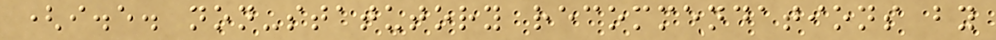(i.e. non-statutory recommendations by
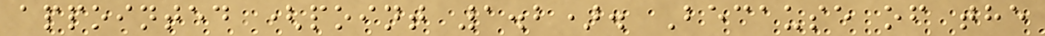appointed (point 1.2). Because of the
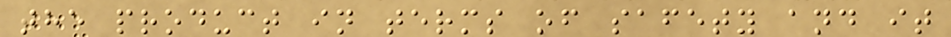the product in terms of safety and it
